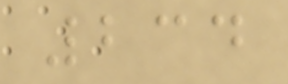234
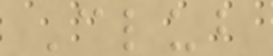Club
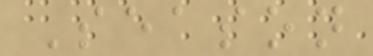Season
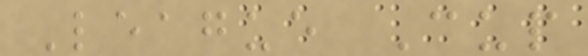League Cup
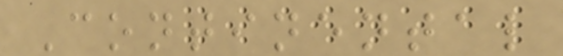Continental
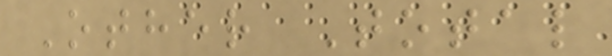Other Total
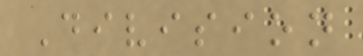Division
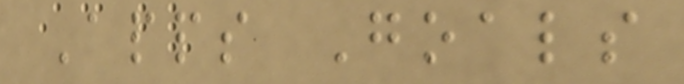Apps Goals
